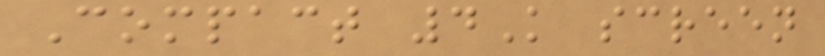Compact 4K screen
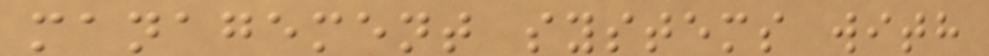management systems with
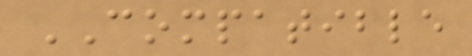COMPATIBLE
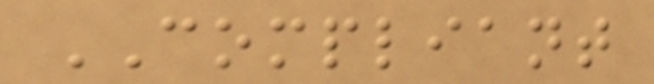COMPLIANT
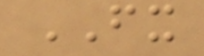FX
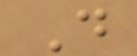D
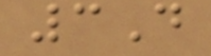3D
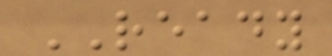READY
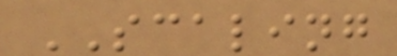SCALING
